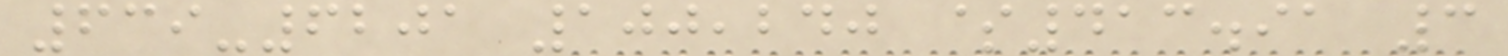639-6201 100,240 $413.91 3
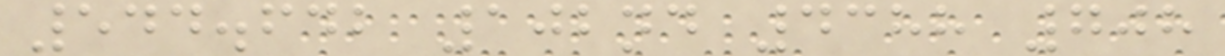544.642 102nd 4388 708
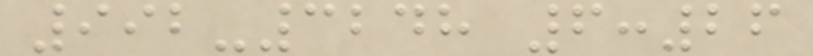992-3248 6:26
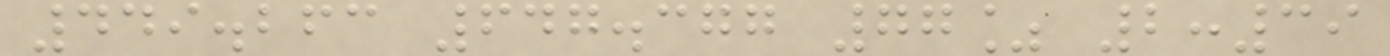449.263 647.377 77% 2:39
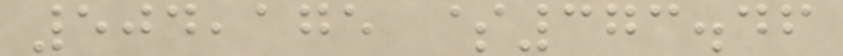504,175 $373.46
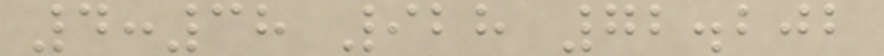4:38 928 72.202
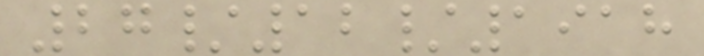27/12/1918
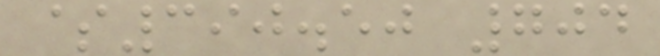$390.50 704
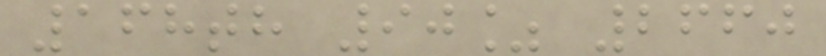168th 90% 2660
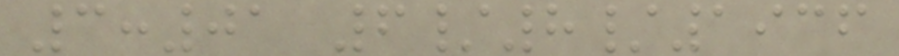3:01 6/8/1936
